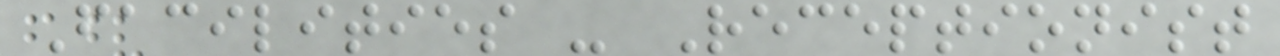Facilities - Receptionist
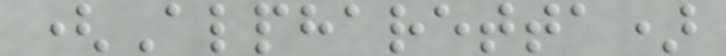(Alpharetta)
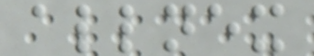allnex
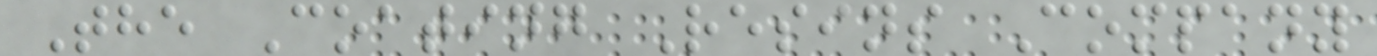The Coating Resins Company
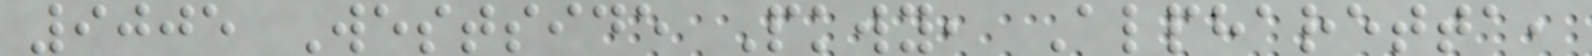9005 Westside Pkwy, Alpharetta,
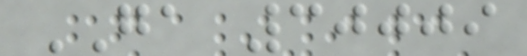GA 30009
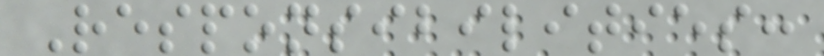Responsibilities:
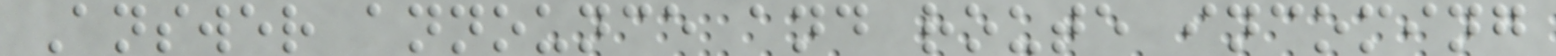Answer announce and route incoming
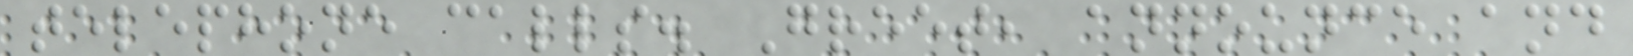telephone calls. Greet, announce and
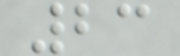23
